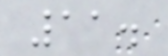11.
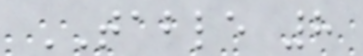TABLE 8
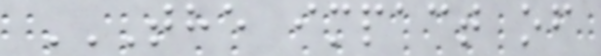THE IMPACT OF
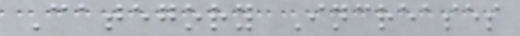Category Increases
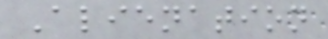Alienation
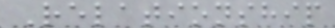Relationship
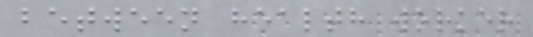between health worker
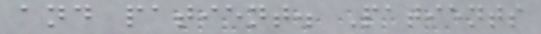and patient. Patients
